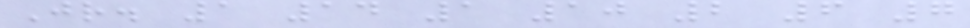Jr. 1 14 1 10 2 6 7
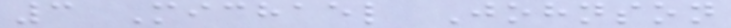3 Michael Johnson
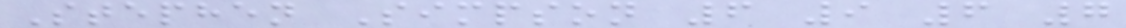Stephen Simpson 6 9 6 7
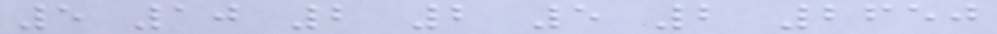5 10 2 2 5 2 2650
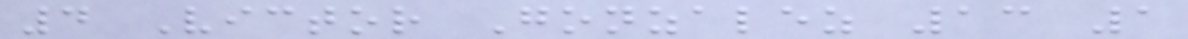4 Victor Gonzalez 13 1
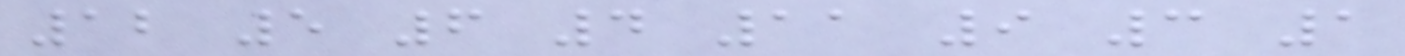12 5 6 4 11 9 3 1
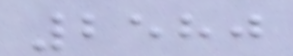2580
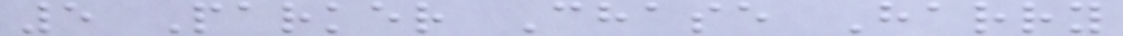5 Parker Chase Harry
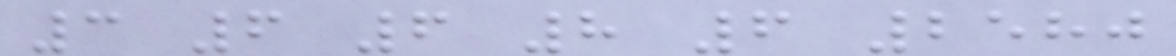3 6 6 8 6 2580
